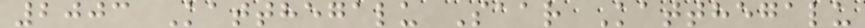2003 Katthegalu Saar Katthegalu
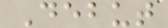Debut
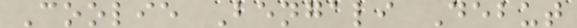Coolie Bengali Debut
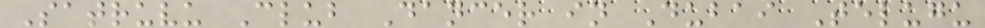Satruvu Club Dancer in Dubai Telugu
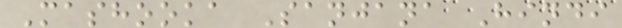Mashooka Sanjana Hindi
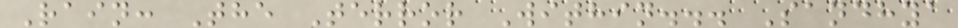Rain: The Terror Within... Sandhya
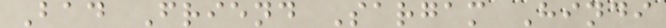Bad Friend Sargam Hindi
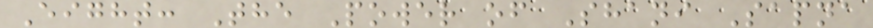Eight: The Power of Shani Sapna
